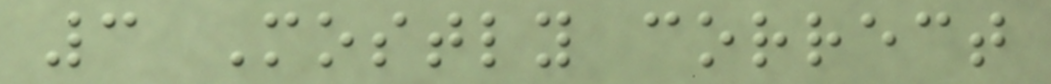3 Mostly correct
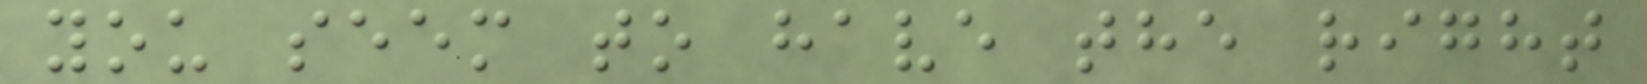you seem to have the right
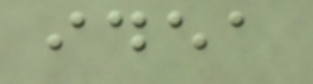idea
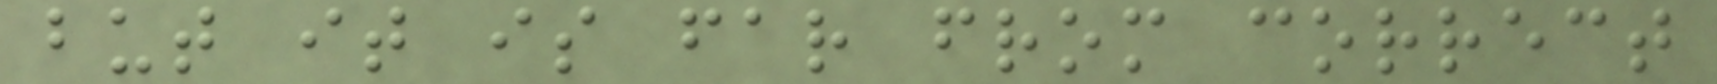but it is far from correct
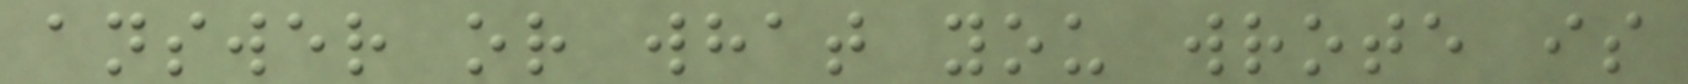answer or what you wrote is
